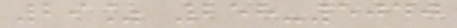29% 258-5040
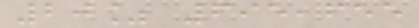20% 695,655
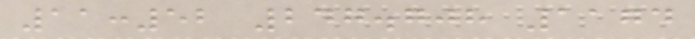11:52 247.708 1174
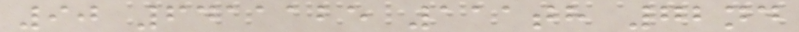90 6411125 111th 72nd
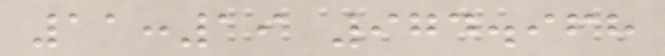11:19 974.968
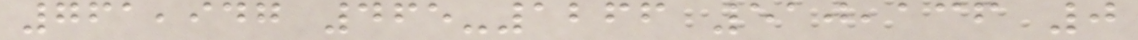761,947 465-1266 510,136 0
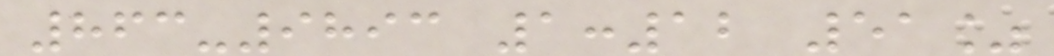863-9893 1:12 51%
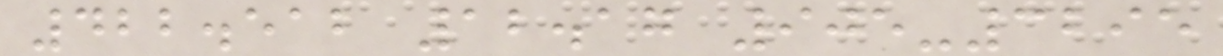422.512 12.17 905-3295
